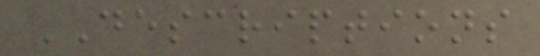DESCRIPTIONS
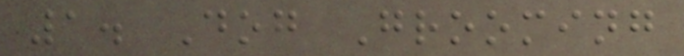1. Dog Grooming
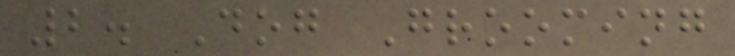2. Dog Grooming
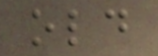old
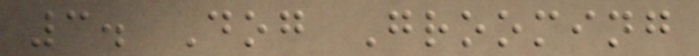3. Dog Grooming
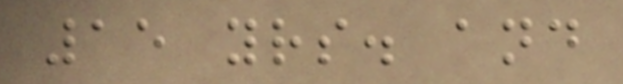15 yrs. and
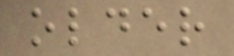older
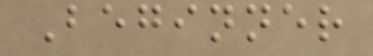Beginner
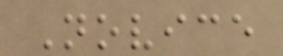Novice
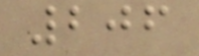206
